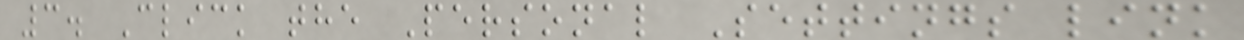3. Click the Personal Settings link
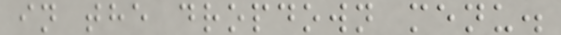in the dropdown menu.
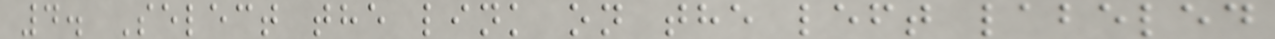4. Select the link on the left labeled
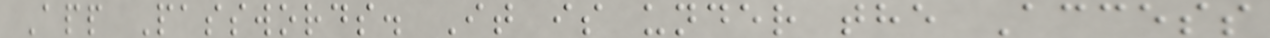App Passwords. It is under the Access
